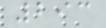293
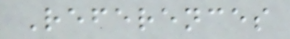References
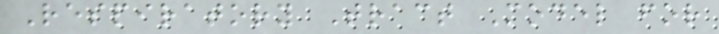Respiratory Tract Model for
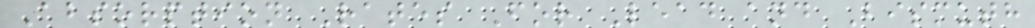Absorption Rates For Lead and Bismuth
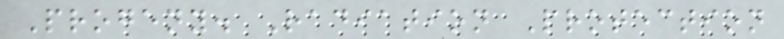Progeny. Radiation Protection
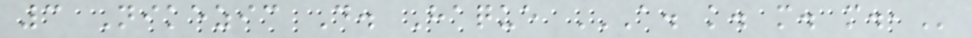3 Nikezic D. Haque A. K. M. M.,
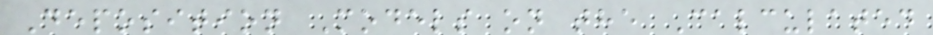Deposition Models on the Calculated
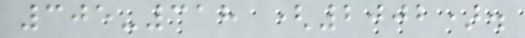305-318 (2002).
